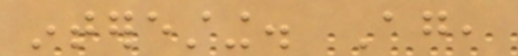interesting. Again,
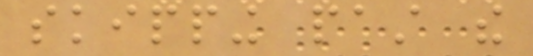skipping past the
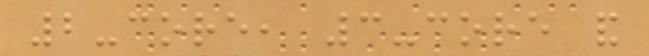2-core, 3-core and
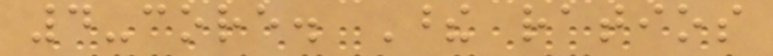4-core. These ratios
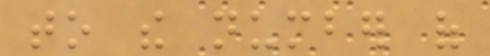to the number of
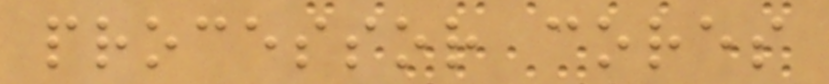processor cores
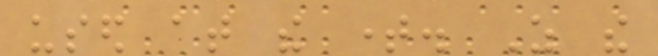used at the time. As the
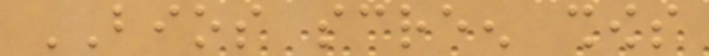BIOS screen shows
